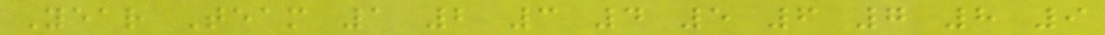Year Team 1 2 3 4 5 6 7 8 9
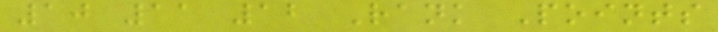10 11 12 Rank Points
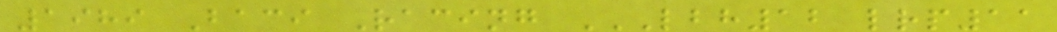1989 Baci Racing LBH12 LRP11
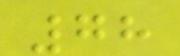78
